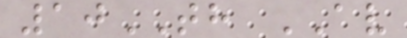10TH AV
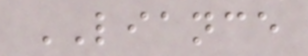LIANCE
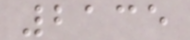2135
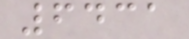6431
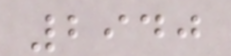2940
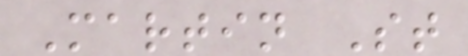Martin St
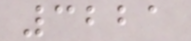3221
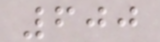600
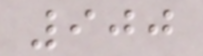900
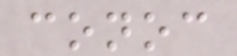conoc
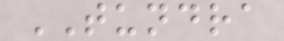TUNDRA
